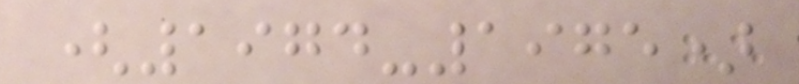(1974-1975)
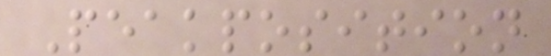Peakposition
